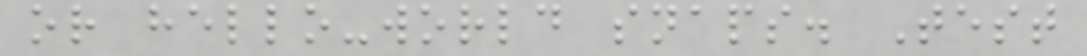or hello-world snaps. Test
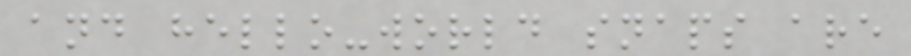and hello-world snaps are
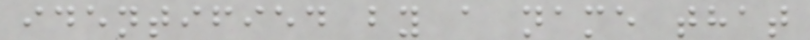identified by a name that
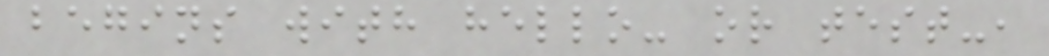begins with hello- or test-,
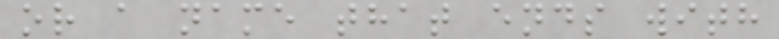or a name that ends with
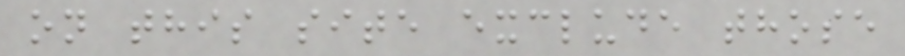on this site exclude those
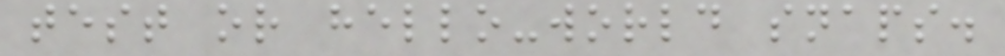test or hello-world snaps.
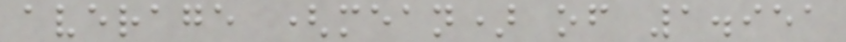average (mean) of 1.951
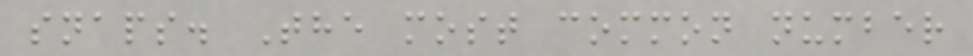snaps. The most common number
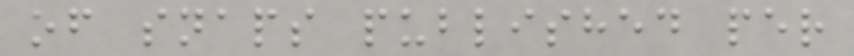of snaps published per
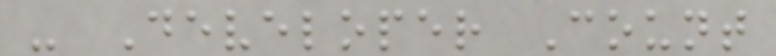- Developer Count
